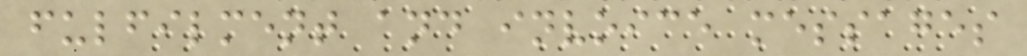fulfilment and invoice messages
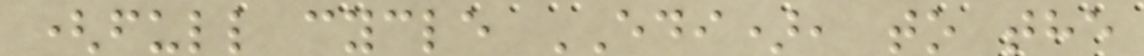(full cycle EDI), to the
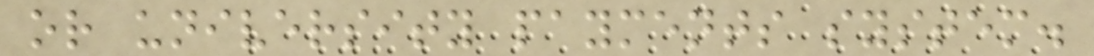or university payments system.
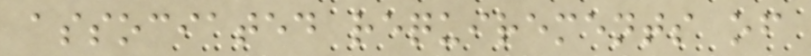associated requirements of
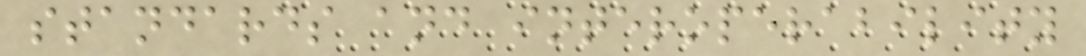standards and interoperability
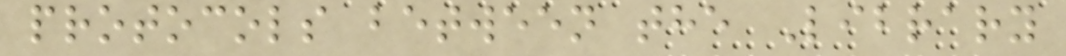protocols between the Library
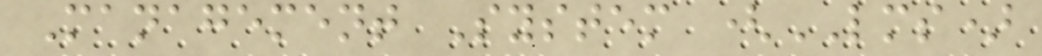Management System (LMS)
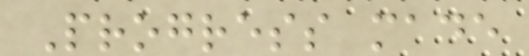Progress made
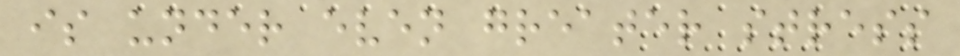is under even greater stress
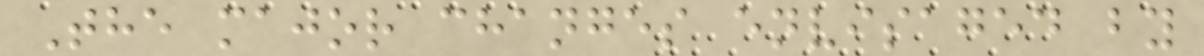The major changes envisaged by
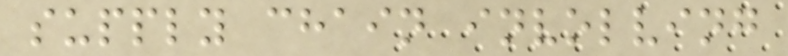supply chain involving
